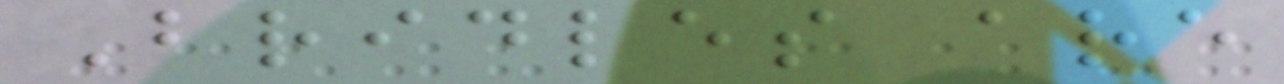Bridles are
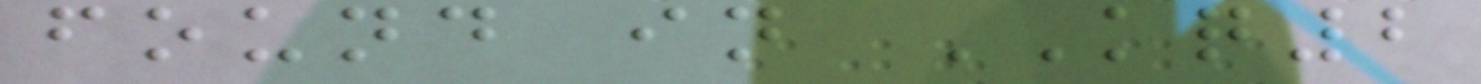found in KQ2
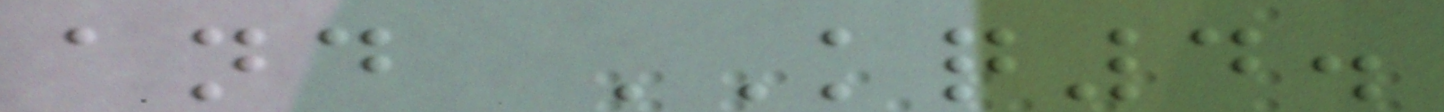and KQ4.
